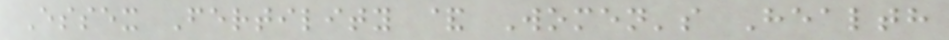Essex Fertility & Women's Health
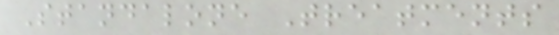Standalone Treatments
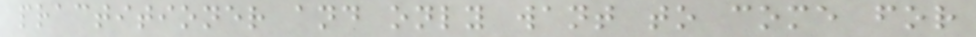practitioner and only want to come for
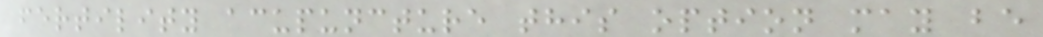fertility acupuncture this option may be
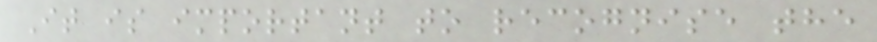It is important to recognise the
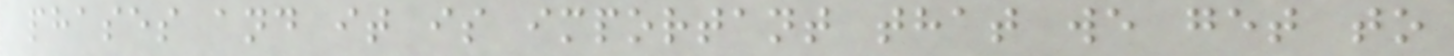phases and it is important that we get to
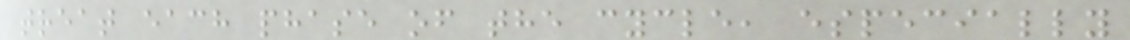treat each phase of the cycle, especially
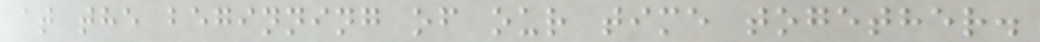at the beginning of our time together.
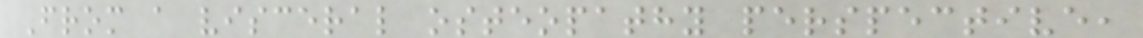From a visceral osteopathy perspective,
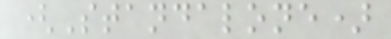(Standalone)
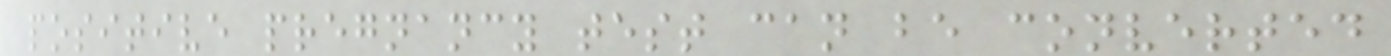positive pregnancy test can be converted
